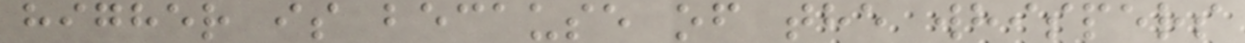higher is because of the whispers
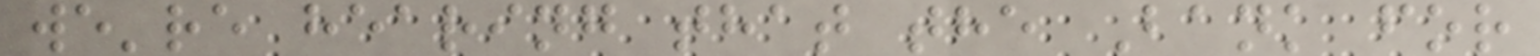we're hearing that the Bank for
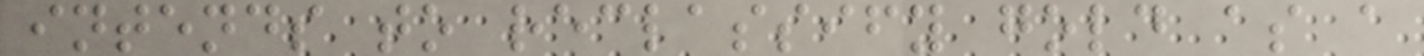intends to reclassify gold as a
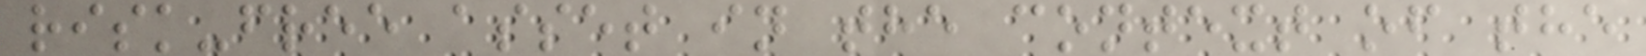risk-free asset in the context of the
